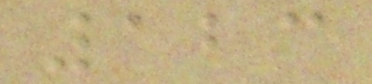123
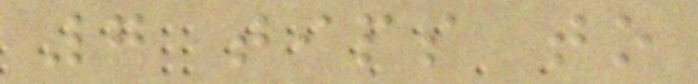7 tips to
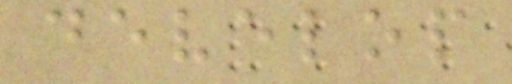develop
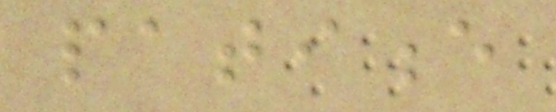patience
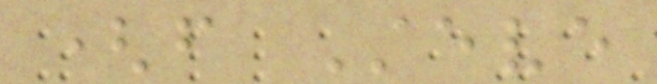(from Steve
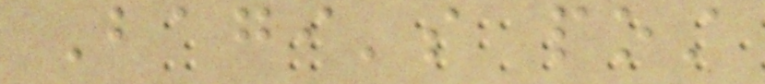Bagi's post
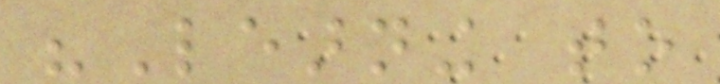"Learning to
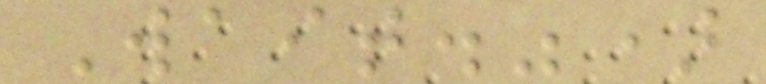Wait.")
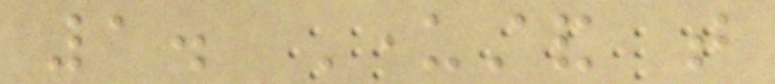1. Understand that
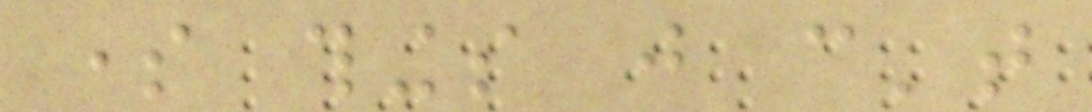some things just can't
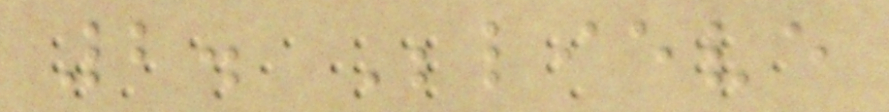2. Believe
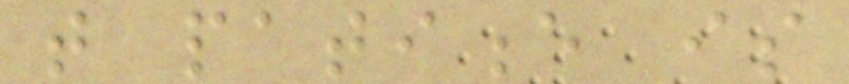that patience is
